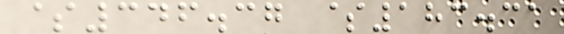$346.37 $183.31
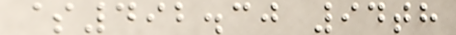$492.30 94th
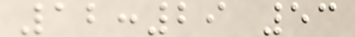12:29 53
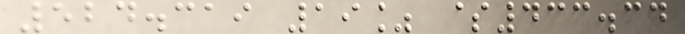524.319 19% $433.34
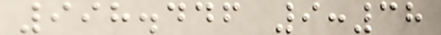998.446 9:38
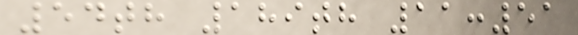54th 189th 11:51
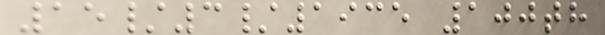15/3/1935 100th
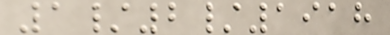1/2/1918
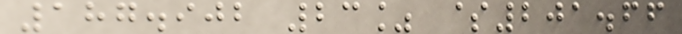187.902 23% $201.66
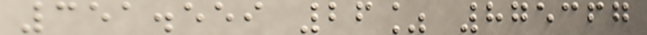351.559 26% 875367
